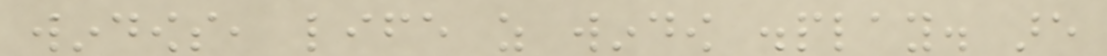windows, life as window display. are
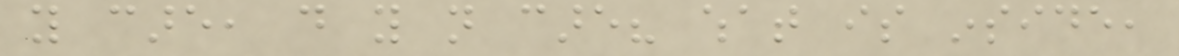you care, do you not care? what is inside,
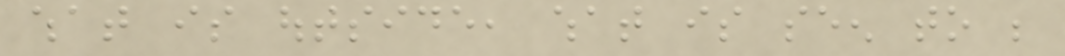what is outside, what is seen to be
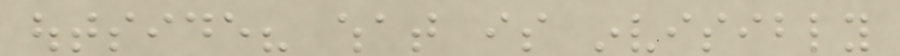outside? what is invisibly
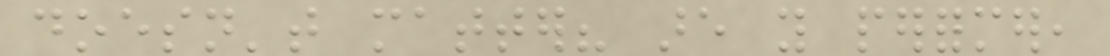doesn't matter? are you performer,
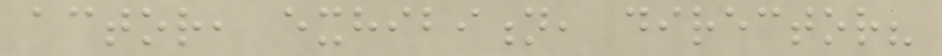actor, exhibition, director?
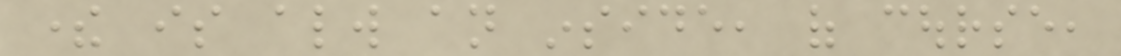there is always an inside, of course,
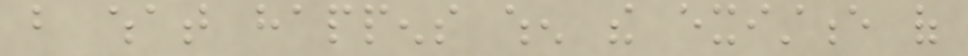but what happens when the existence of
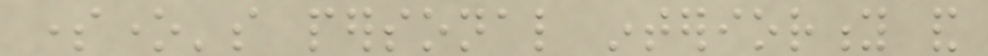someone's personal interiority and
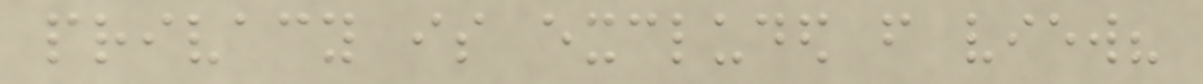privacy is excluded from view?
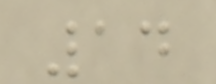14
